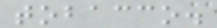tobacco.
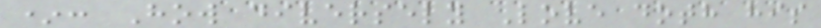*: How diversely Love doth his
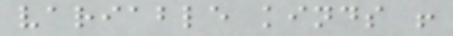variable kinds !
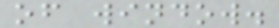of window.
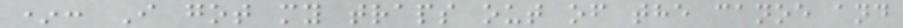*: I got my traps out of the canoe and
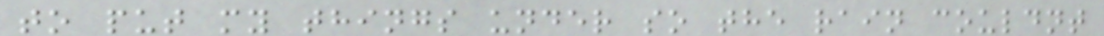to put my things under so the rain couldnt
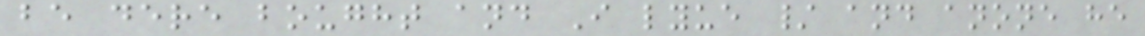be dere bought and I lyue / and anone he
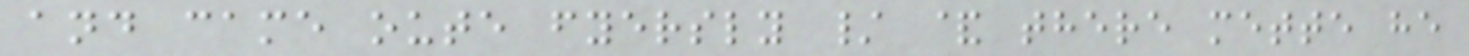and came oute fyersly / & there mette he
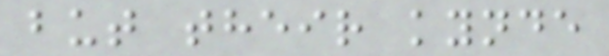but their kynde
